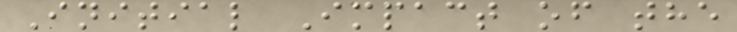Initial Impact of the
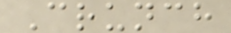Crunch
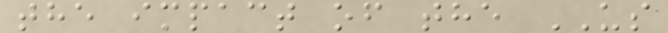the impact of the US
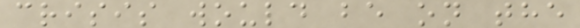crisis would be on the
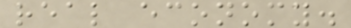real economy.
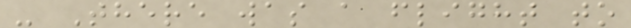- There was a flight to
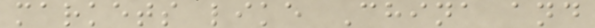markets like China and
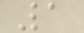1
